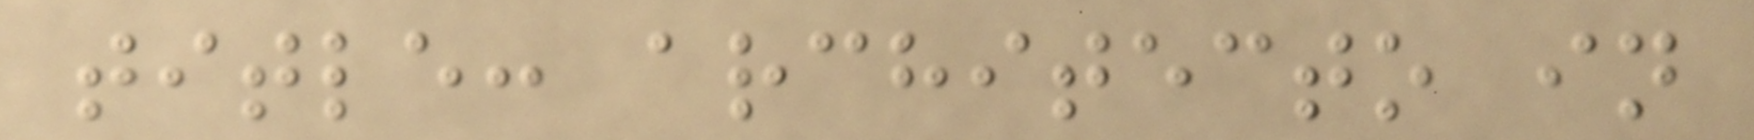title: architecto in
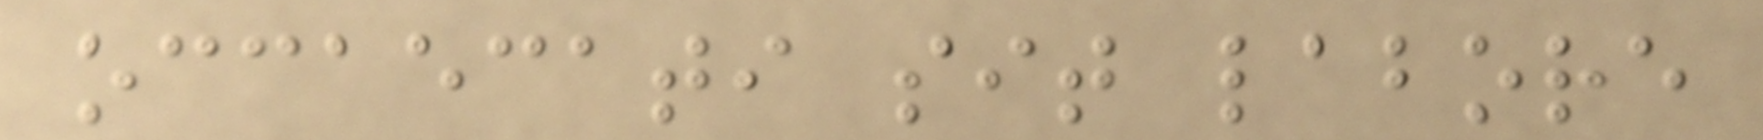occaecati sit labore
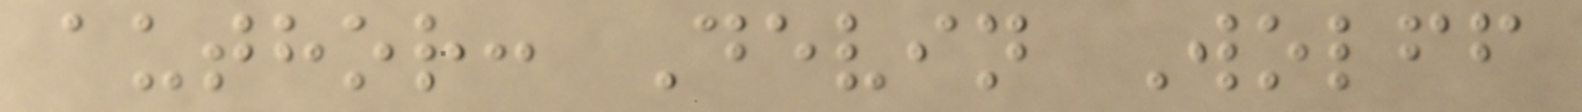author: Devin Wolff
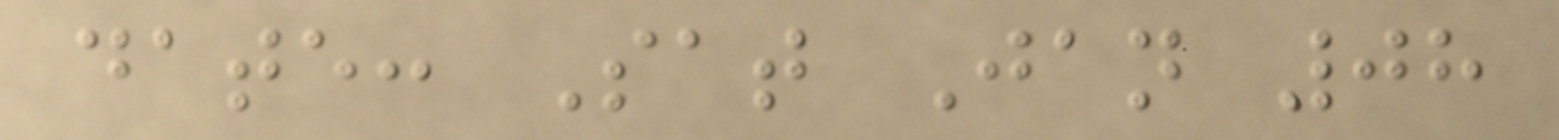date: Sat Jan 08
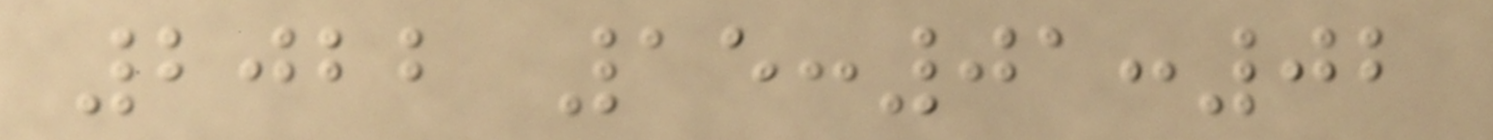2022 15:01:02
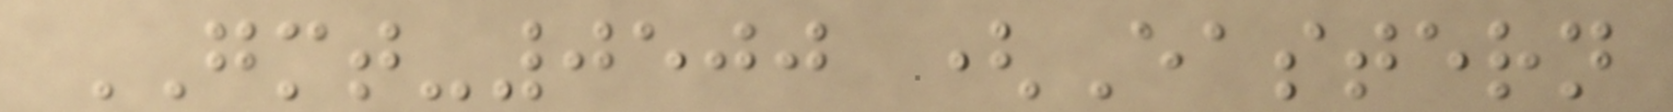GMT-0500 (Eastern
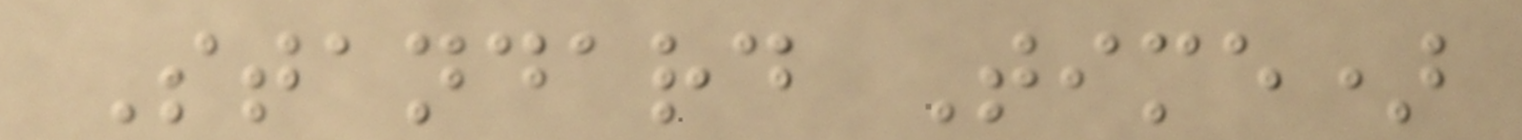Standard Time)
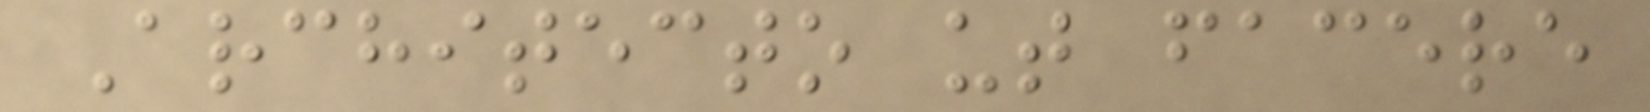Architecto ut facere
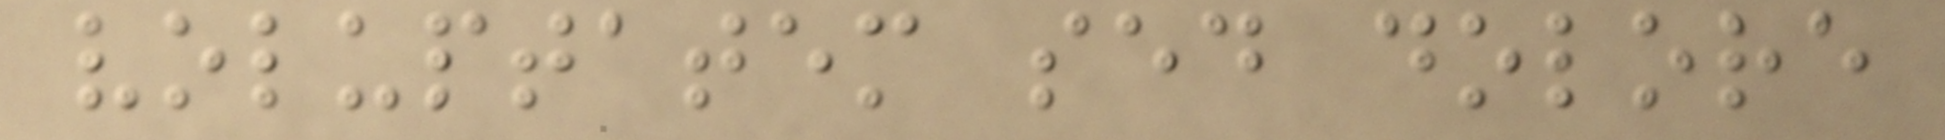voluptatem sed dolore
